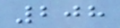208
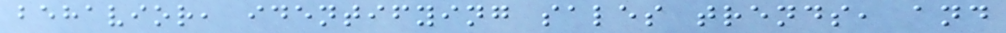behavior, identifying sales trends, and
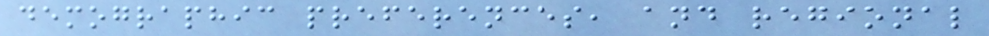demographic preferences, and regional
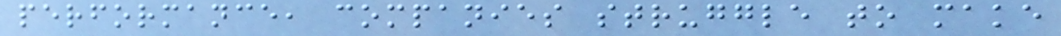performance, companies struggle to make
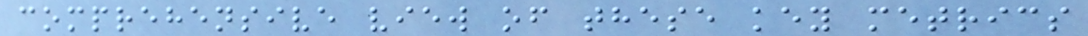comprehensive view of these key metrics
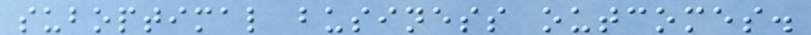suboptimal business outcomes.
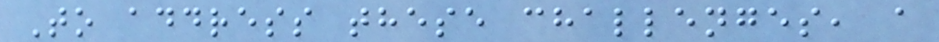To address these challenges, a
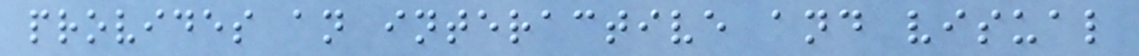provides an interactive and visual
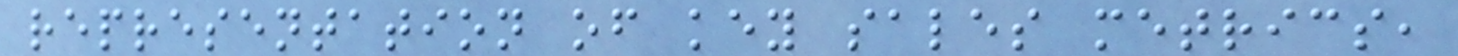representation of key sales metrics,
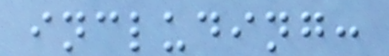including:
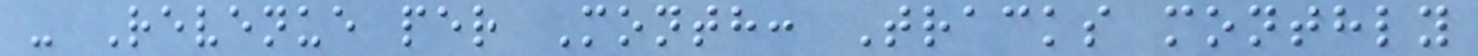- Revenue per Month: Tracks monthly
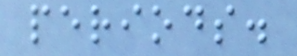periods.
